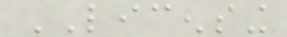LICENSING
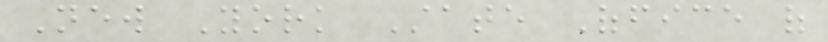New York State Office of
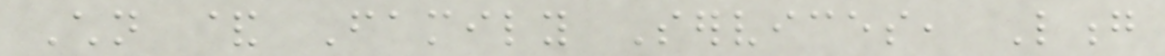Children & Family Services, Long
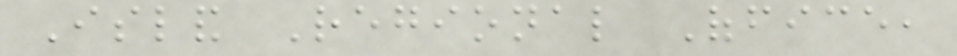Island Regional Office,
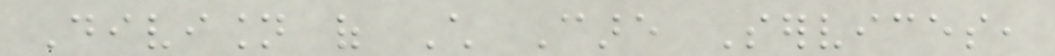Division of Child Care Services,
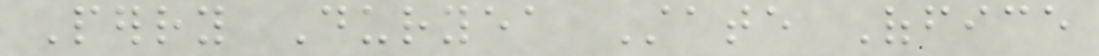Perry Duryea State Office
